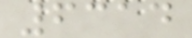6314
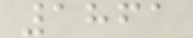1861
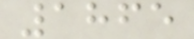1865
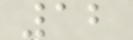12
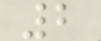2
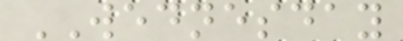WEDNESDAY
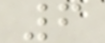6
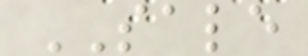SALE
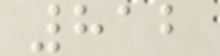812
